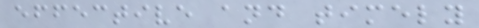effective and timely
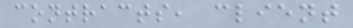contracts, client
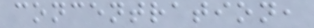concentration,
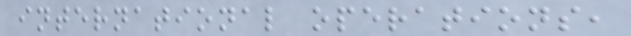international operations,
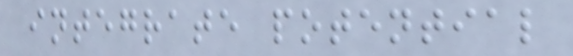integrate potential
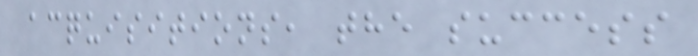acquisitions, the success
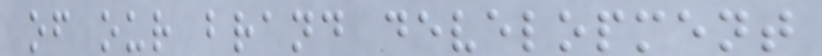of our brand development
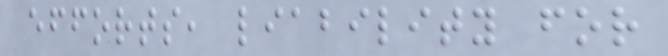efforts, liability for
